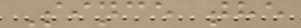Since the
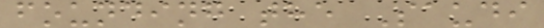founding the Saudi
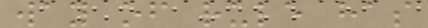way of rule has
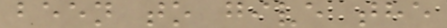been to give the
